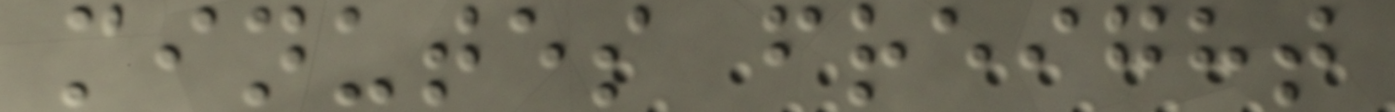minutes freight
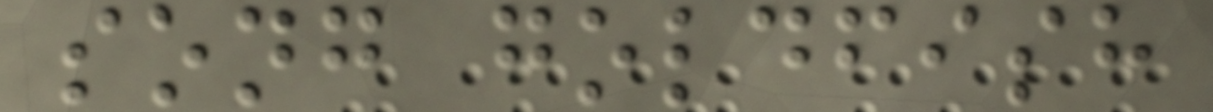song goldfish
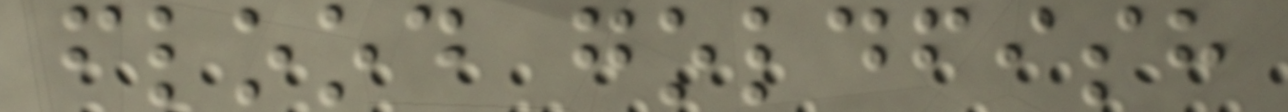flood goldfish
